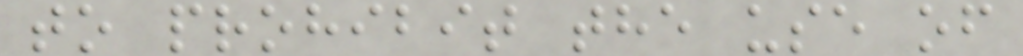to prohibit the use of
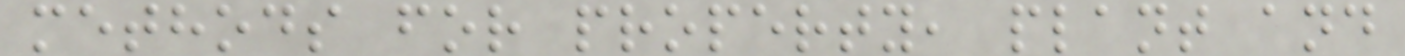methods for property, plant and
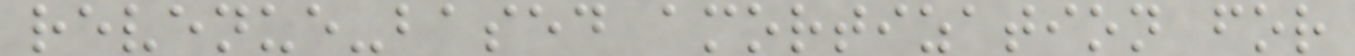revenue-based amortization for
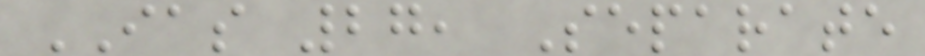IAS 27, Separate
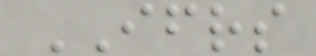IFRS
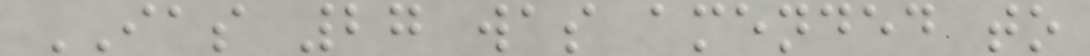IAS 27 was amended to
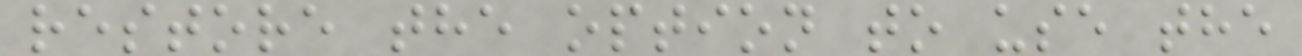restore the option to use the
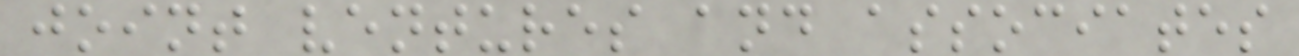joint ventures and associates
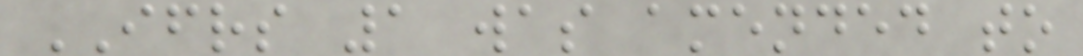IFRS 1 was amended to
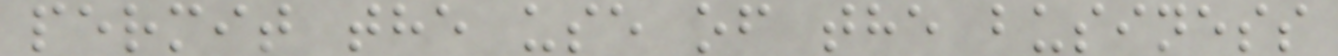permit the use of the business
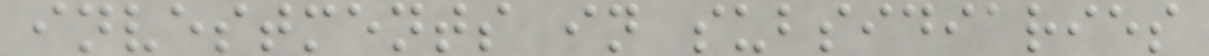investments in subsidiaries
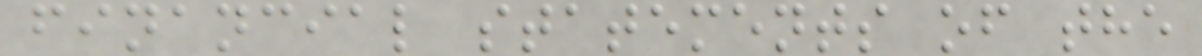financial statements of the
